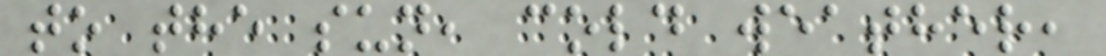to the sun, cold weather,
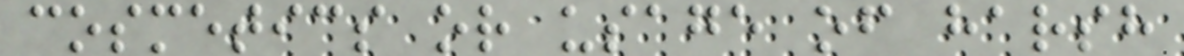cosmetics or usage of harsh
